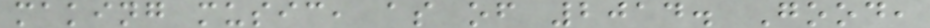making music, as of 2014. Good,
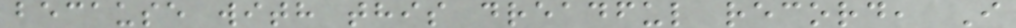because with this dreadful record, I
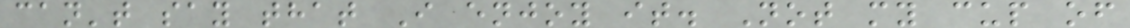can't say that I enjoy it. Not my cup of
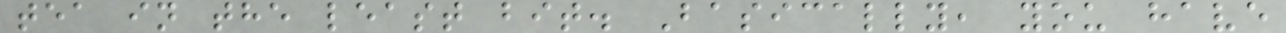tea in the least bit. Basically, you have
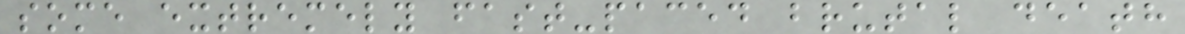some extremely fast-paced brutal death
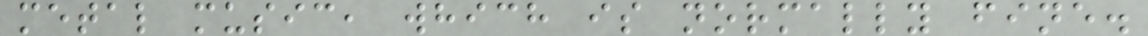metal music, which is normally fine.
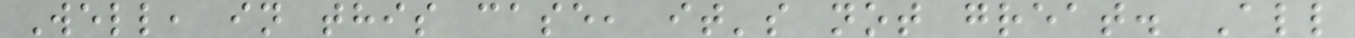Well, in this case, it's not great. All
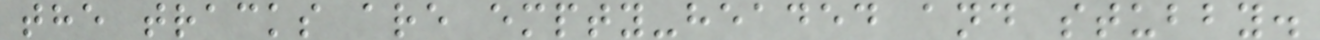the tracks are empty-headed and stubby.
